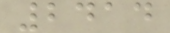2414
